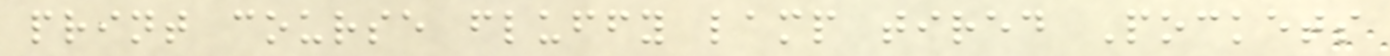print course fluffy lamp tired Pockets
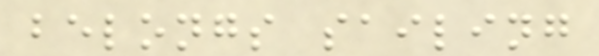belongs sailing
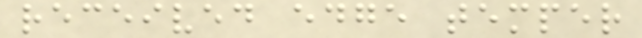received edge temper
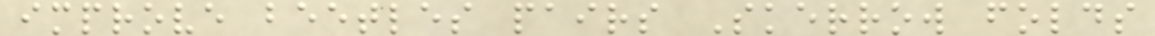improve beetles pairs Skerrow folds
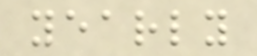yearly
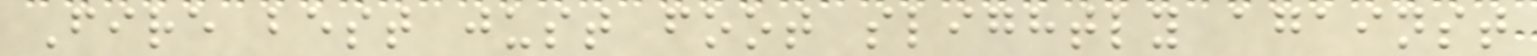Fire best just foot slightly against
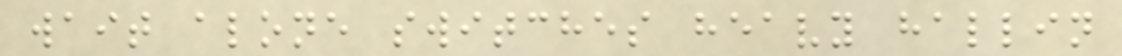wait alone switches heavy hallin
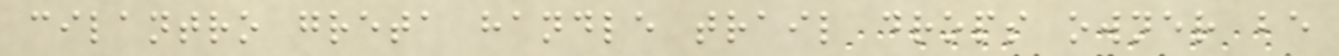cilantro greta handle trail drops owner be
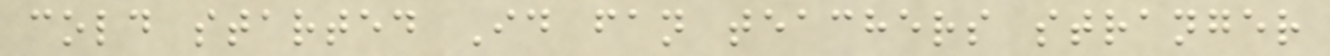cold started Id fan teachers stranger
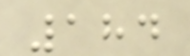184
